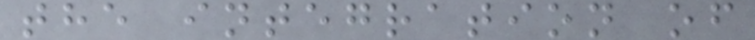the integration of
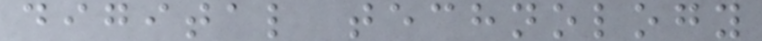digital technology
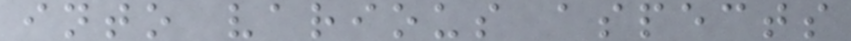into various aspects
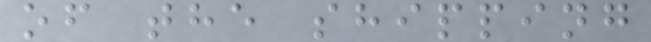of the shipping
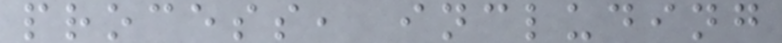process, including
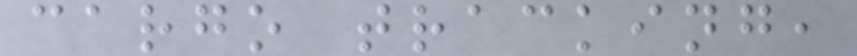cargo tracking,
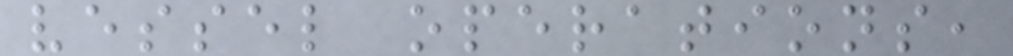vessel operations,
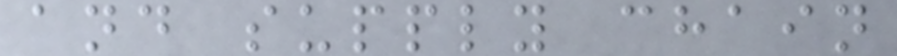and supply chain
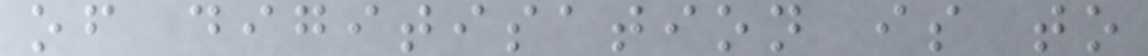of digitisation is to
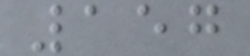157
